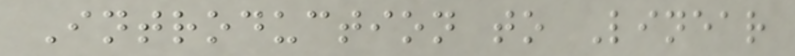Introduction to Linear
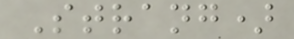Strang)
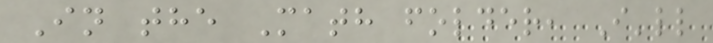In the Math folder, I'll
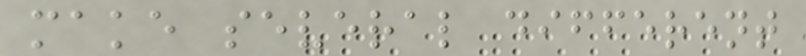make several different
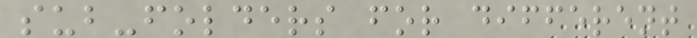sub-folders for different
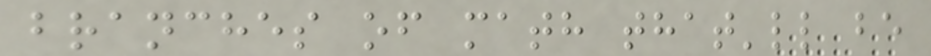branches of math that'll be
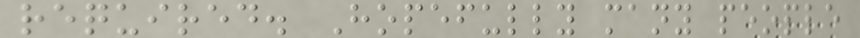required. Hopefully many people
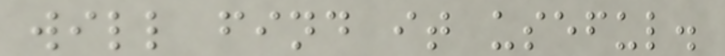will find it useful.
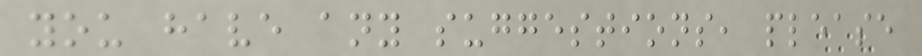you have any suggestions, please
